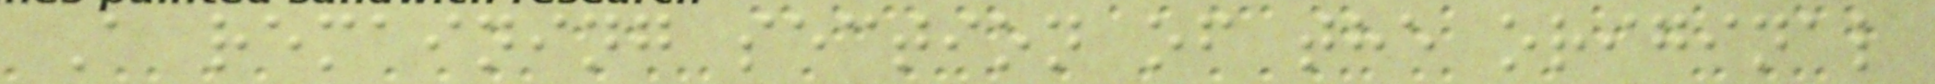A remaining section of the original
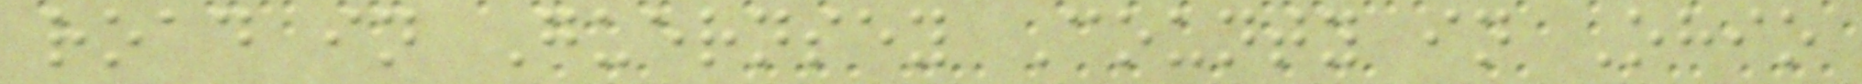road in Guernsey County in Ohio
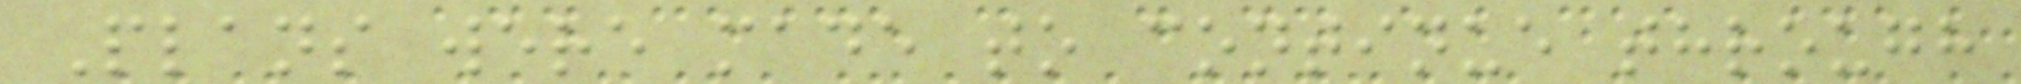Plans were made to continue through
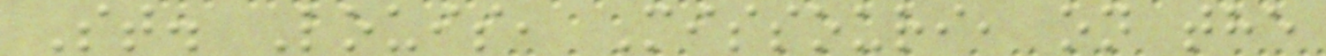St. Louis, Missouri, on the
